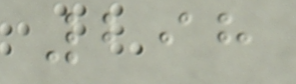298
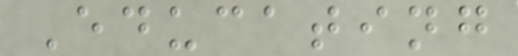Educating
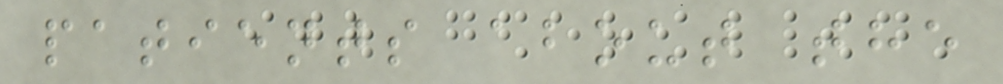patients about the
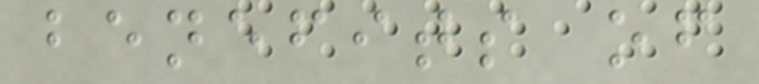benefits of
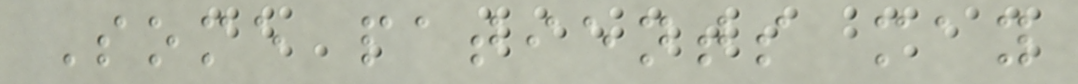Some patients may
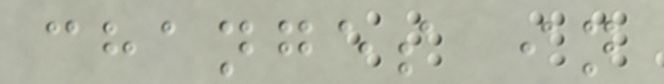changes in
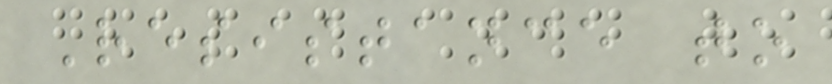Resistance to
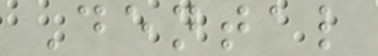Dental
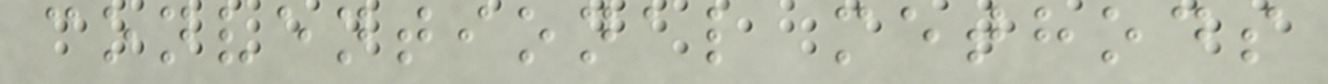conventional methods
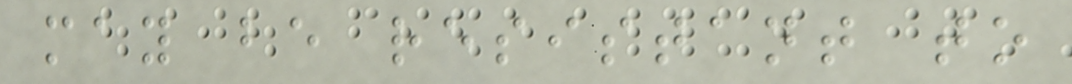may be resistant to
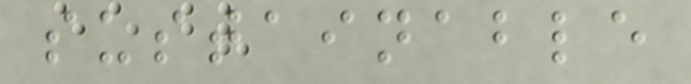sustainable
